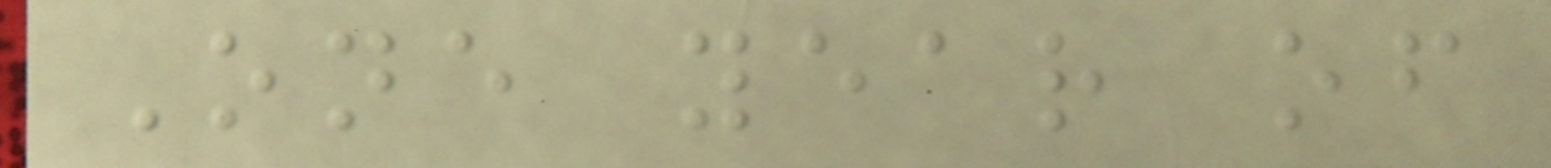One year of
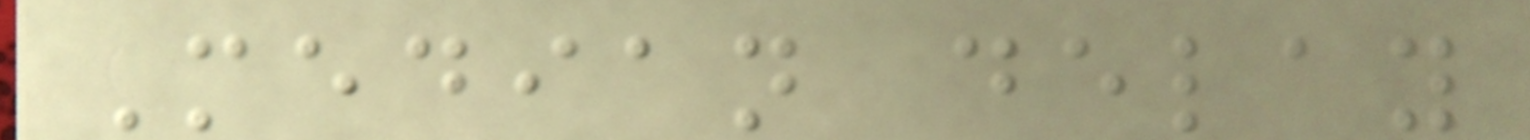Median delay
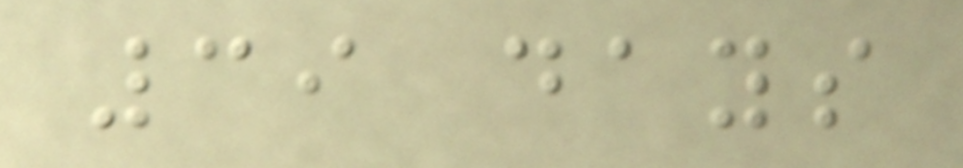39 days
